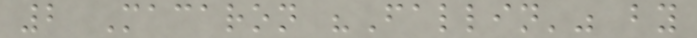2 Macaron "Fallin'" by
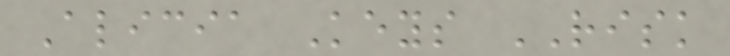Alicia Keys RISK
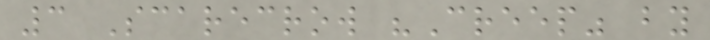3 Scarecrow "Creep" by
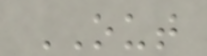OUT
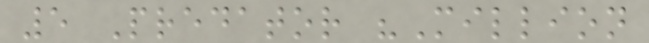5 Predator "Million
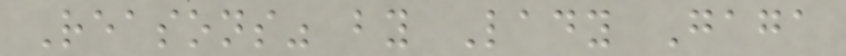Reasons" by Lady Gaga
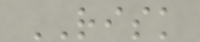RISK
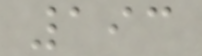193
